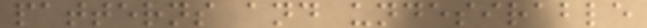patterns and undesirable
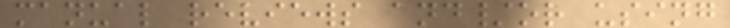manual reviews and/or using
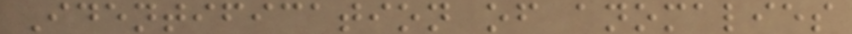Identification of anomalies
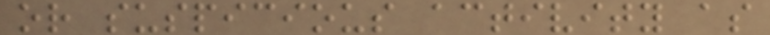or suspicious activity as
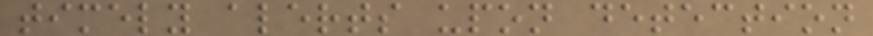timely alerts upon detection
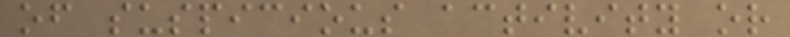of suspicious activity or
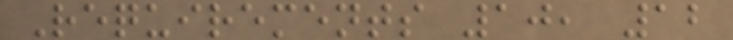Requirements 10, 12
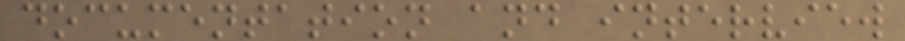documentation and interview
